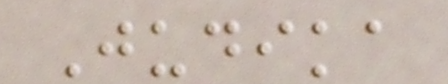Judika
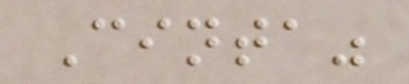Cinta"
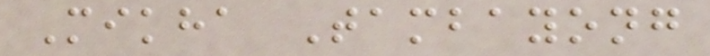Mikha Tambayong
